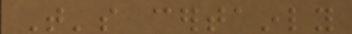That's certainly
